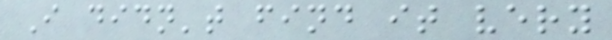I didn't find it very
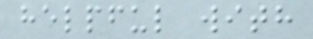helpful with
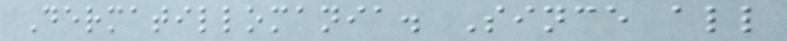Dermatillomania. Since all
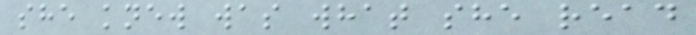she knew was what she read
